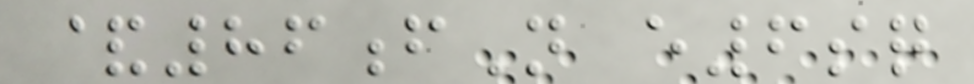&86fN e6sq
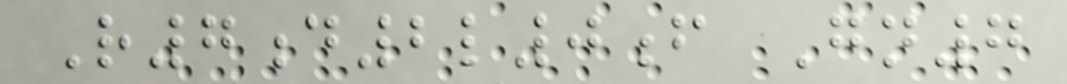R7d2l0f Gn7
